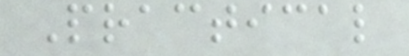Practical
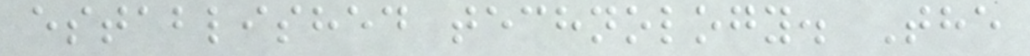established technology. The
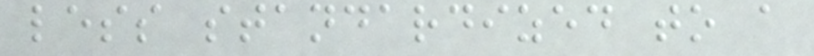less standardized to a
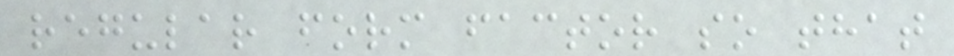regular form factor so that
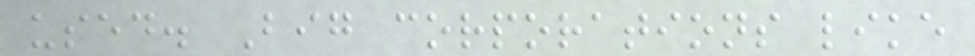used. Big corporations like
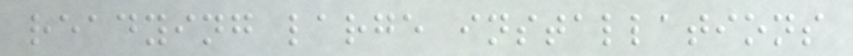readying large installations
